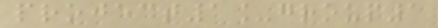project1_group1
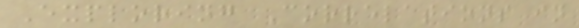Exploring Correlations in
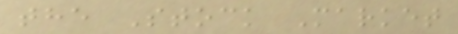the Stock Market
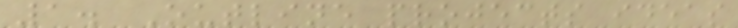1. Outline projects ideas
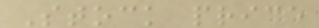Stock price
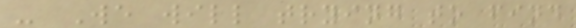- We will trying to find
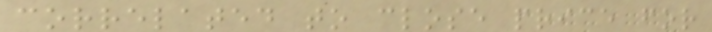correlated to close price for
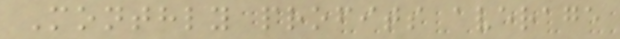Monthly profits average
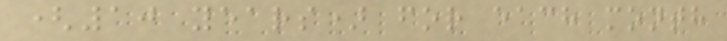(10 years) for each month
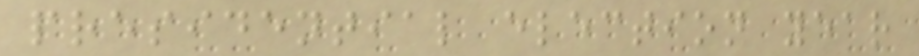presidential election year
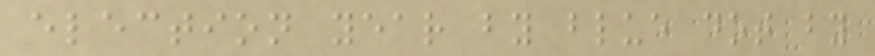election year by blue dot by
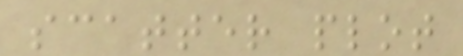scatter plot
